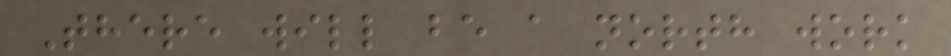There will be a north work
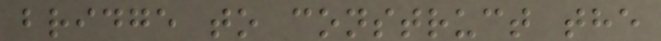bridge to construct the
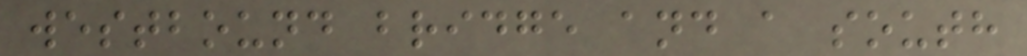westbound bridge and a south
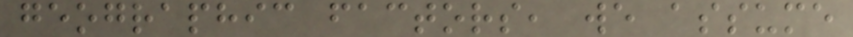geographic factors, we assume
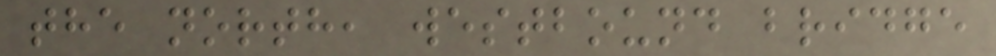the north, westbound bridge
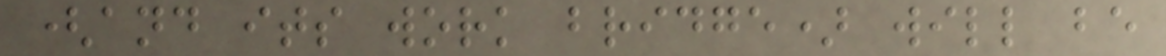(and its work bridge) will be
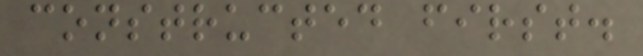constructed first.
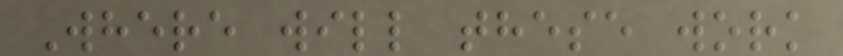Where will these work
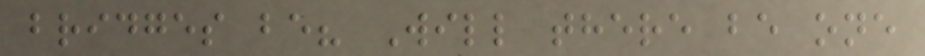bridges be? Will there be one
